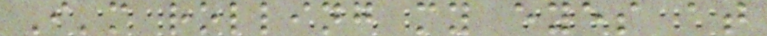I'm rolling my eyes at
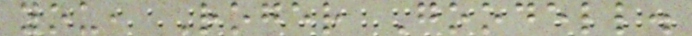you, Roger Goodell.
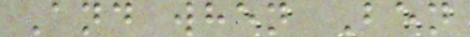And when Ben
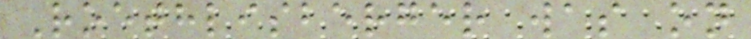Roethlisberger was on
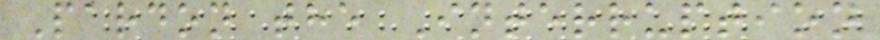Pardon the Interruption
